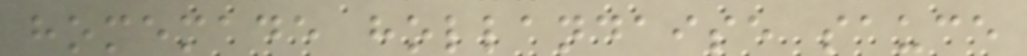homemade hollandaise sauce
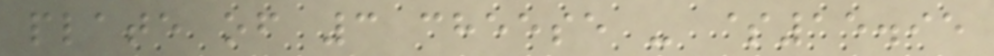plate of 3 cheese - $15.95
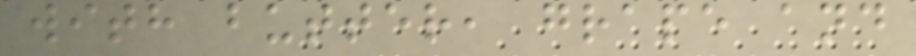with butter, grape and
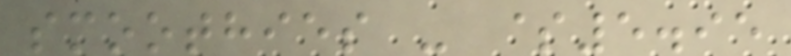smoothies - $5.95
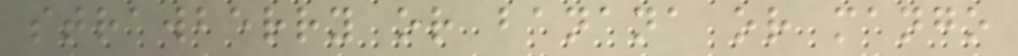strawberry or banana or mango
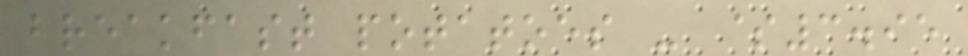breakfast potatoes - $3.95
